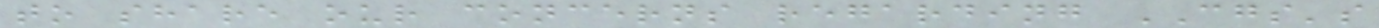to share our concerns regarding CGS's
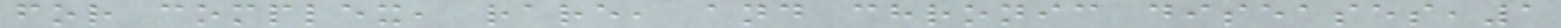for complex, rare, and chronic diseases,1
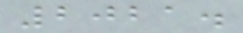2021.
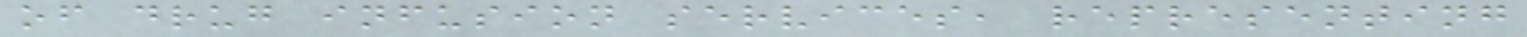of drug infusion services, representing
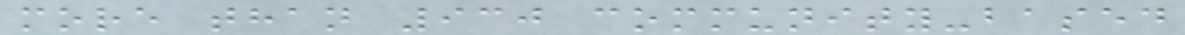more than 930 community-based
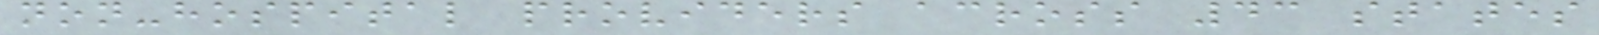non-hospital providers across 43 states
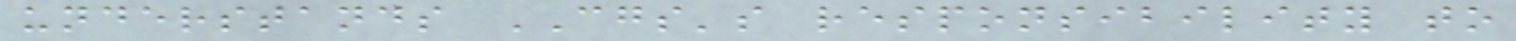understands CGS's responsibility to
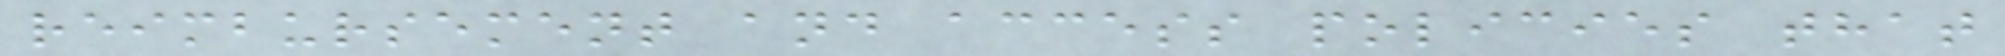reimbursement and access policies that
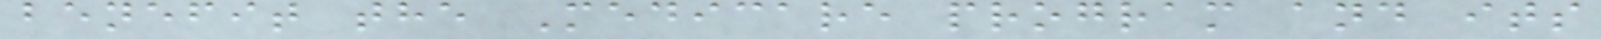benefit the Medicare program and its
